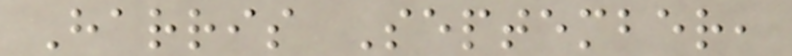Harris September,
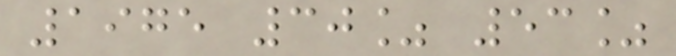1975 30% 53%
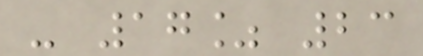- 17% 23
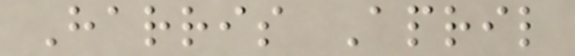Harris April
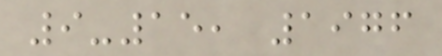9-15, 1976
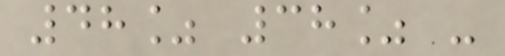48% 38% -
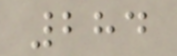284
